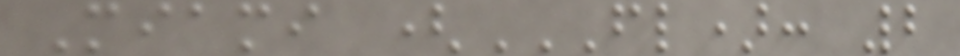Miami (FL): 2
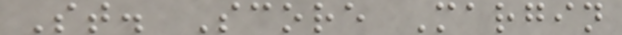St. Score Margin
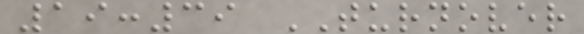19:39 TURNOVER
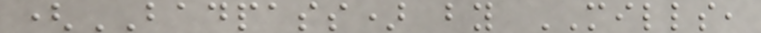(BADPASS) by MILLS,
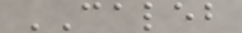CALEB
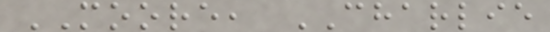MOORE, CHARLIE
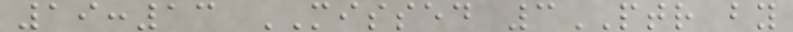19:13 MISSED 3PTR by
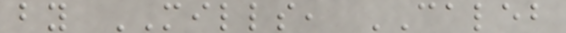by MILLS, CALEB
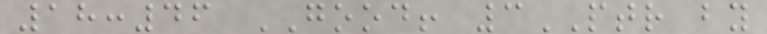18:46 GOOD! 3PTR by
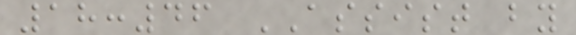18:46 ASSIST by
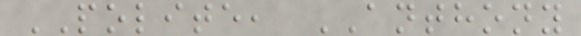POLITE, ANTHONY
